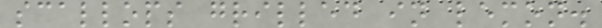scallops grilled in lemon.
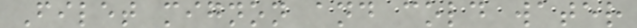Filet mignon and cold water
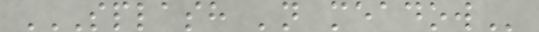SPLASH 'N MEADOW
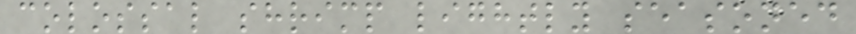colossal shrimp lightly seasoned
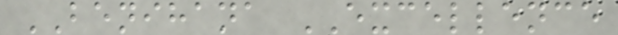BENIHANA EXCELLENCE
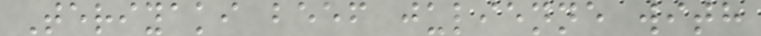Teriyaki beef julienne with
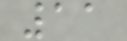11
